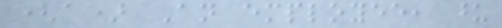(a) An employee, upon
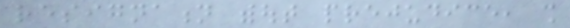resignation without prejudice, shall
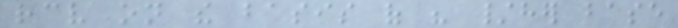receive on the basis of his /her base
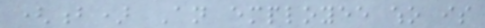(b) An employee who is
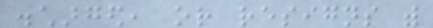discharged, or resigns with
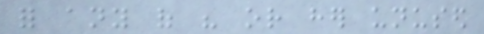for any of his or her unused
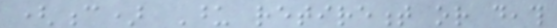(c) Upon retirement or death
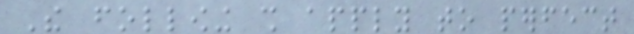The following shall apply to perfect
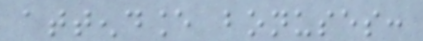attendance bonuses:
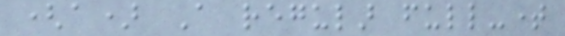(a) A regular full-time
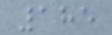185
